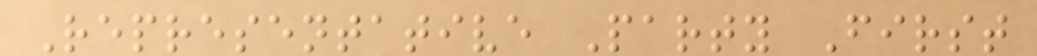Representative Party First
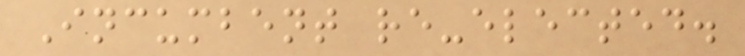Incumbent re-elected.
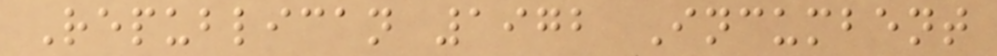Republican 1972 Incumbent
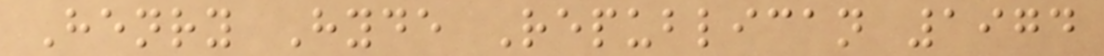Henry Hyde Republican 1974
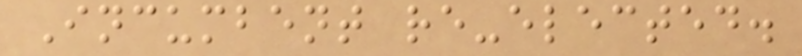Incumbent re-elected.
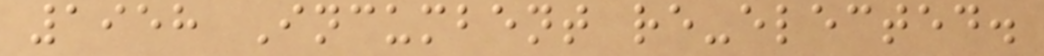1958 Incumbent re-elected.
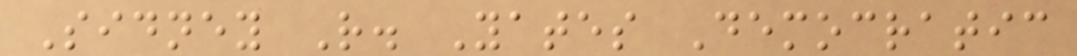Sidney R. Yates Democratic
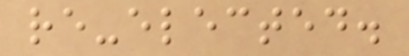re-elected.
